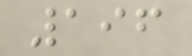196
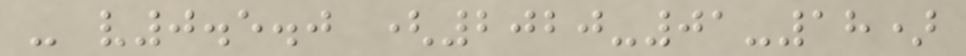- v0.5.0 (2020-01-18)
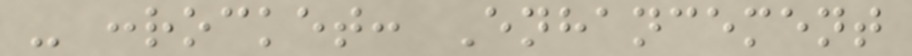- :rocket: Enhancement
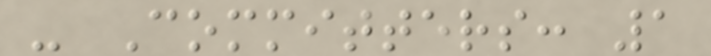- Committers: 1
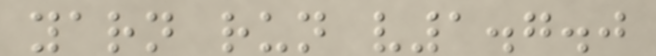yarn run v1.7.0
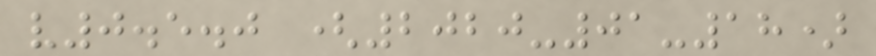v0.5.0 (2020-01-18)
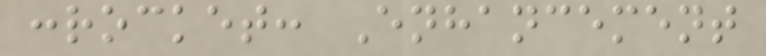:rocket: Enhancement
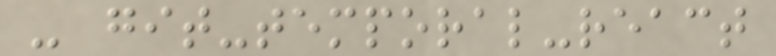- git-temporal-react
